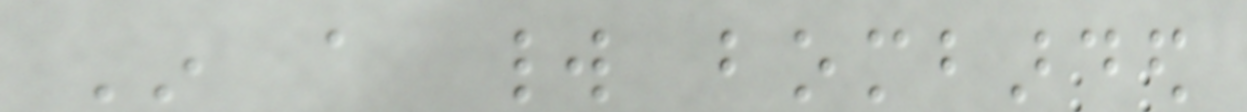In a world bombarded
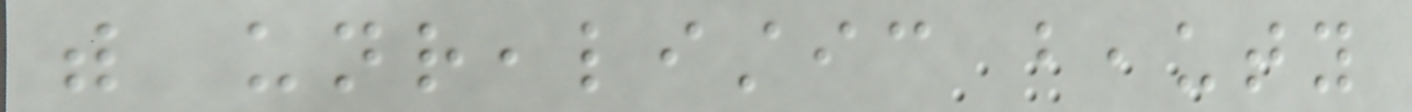with unrealistic beauty
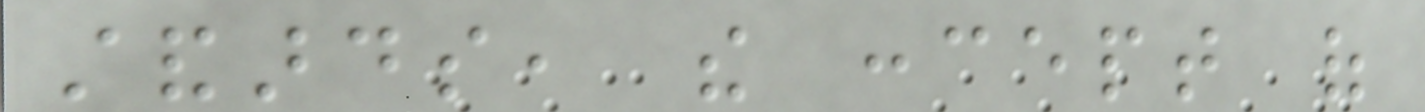standards, the concept of
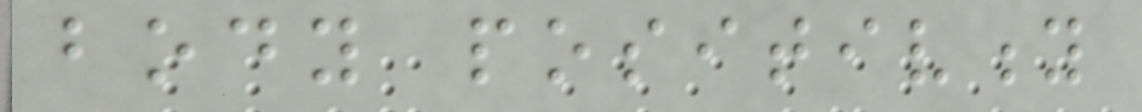body positivity
